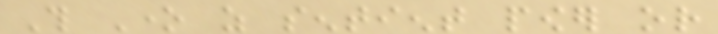This One as sentient power or
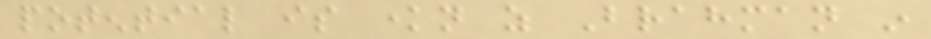potential is known as Brahman in
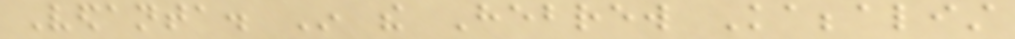Vedanta. In the Hebrew Kabbalist
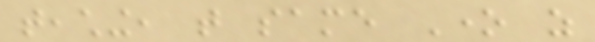teaching, that same One as
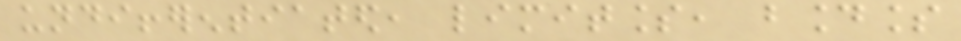undifferentiated, limitless, boundless
